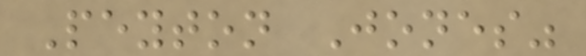Peyton Jones"
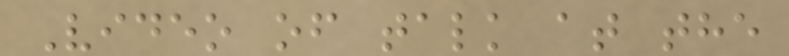Video of talk at the
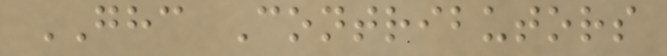GHC Contributors
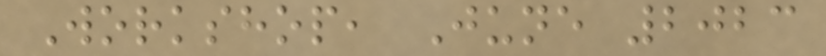Workshop, June 2023
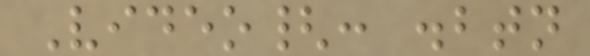Video{: .btn
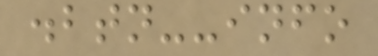.btn--info
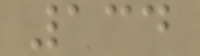134
